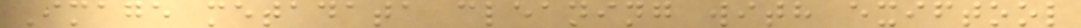Image metadata cleaning with exiftool
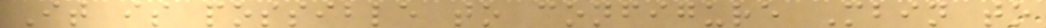It is possible to configure Mbin to
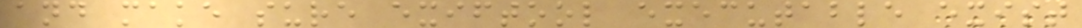and make sure exiftool executable exist
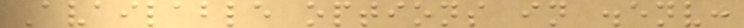Available options in .env:
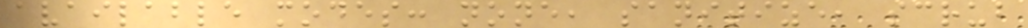available modes: none, sanitize, scrub
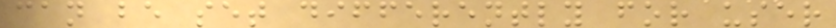can be set differently for user
